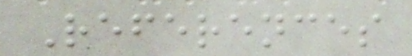References
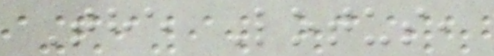The Lotus,
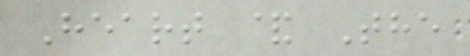Heart & The
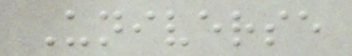Universe
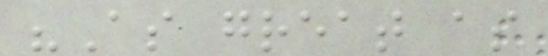"As great as
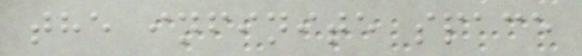the infinite space
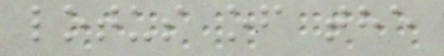lotus of the
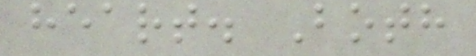heart. Both
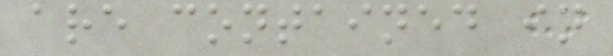are contained in
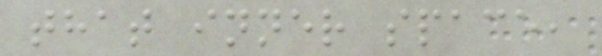that inner space,
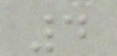4
